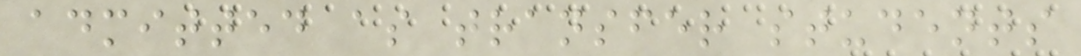admitted as transfer students
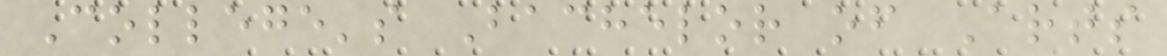College's Bachelor of Arts
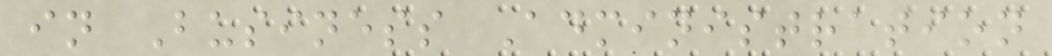in Business Administration
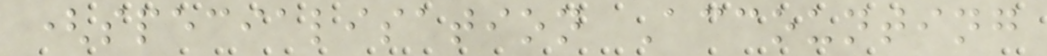(specialisation Accounting
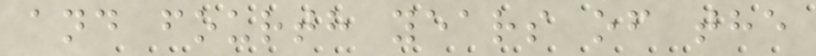and fourth years of the
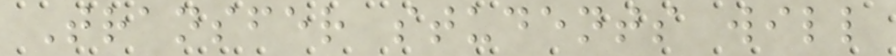Transfer students will
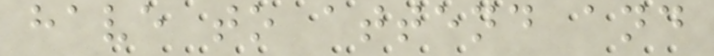have to attend and
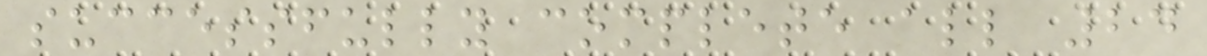successfully complete all 24
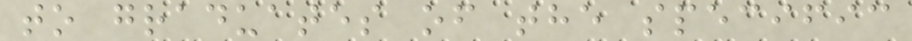to graduates of the specific
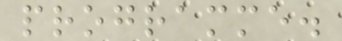programme.
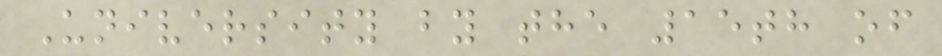University by the 15th of
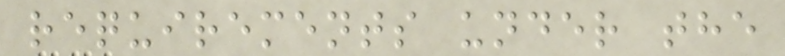requirements under the
